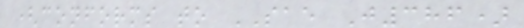(conforms to SAE J386)
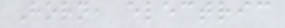Horn, electric
